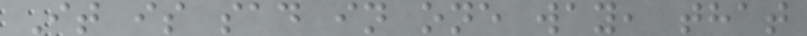It is sad in one way, that
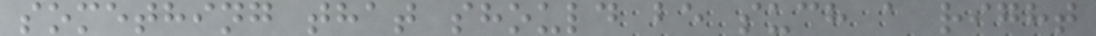something that should be such a right
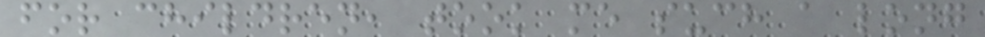for children, took me such a long
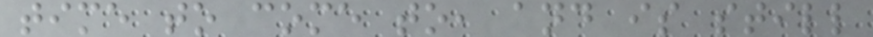time to come to, and is still
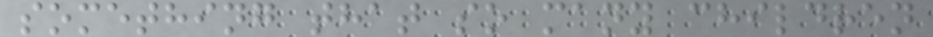something that so many children
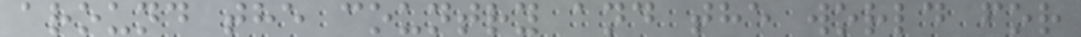around the country and the world for
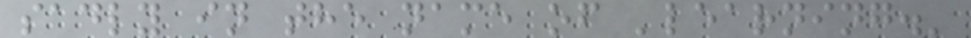sadly in the name of 'learning.'
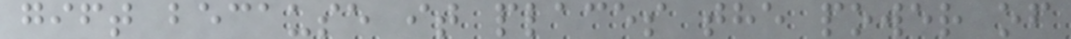gift because it places the power of
